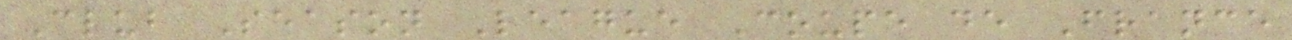Club Season League Coupe de France
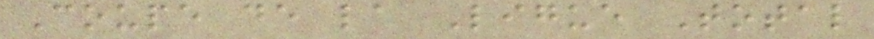Coupe de la Ligue Total
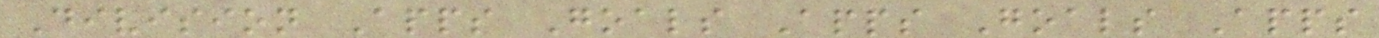Division Apps Goals Apps Goals Apps
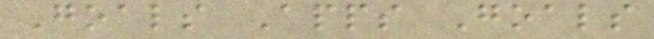Goals Apps Goals
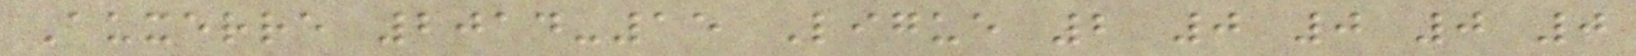Auxerre 2014-15 Ligue 2 0 0 0 0
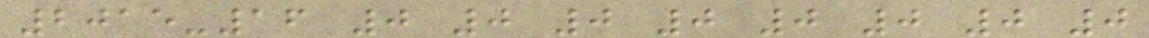2015-16 0 0 0 0 0 0 0 0
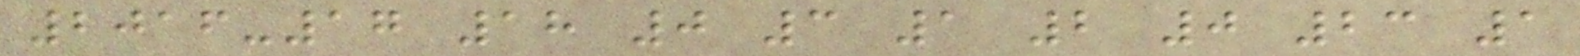2016-17 18 0 3 1 2 0 23 1
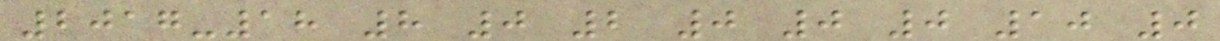2017-18 8 0 2 0 0 0 10 0
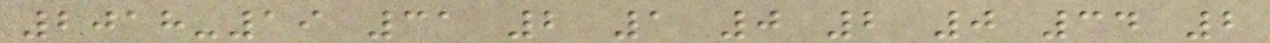2018-19 31 2 1 0 2 0 34 2
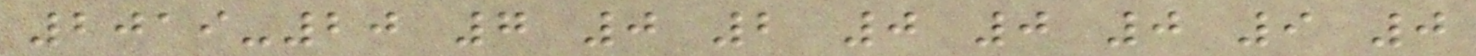2019-20 7 0 2 0 0 0 9 0
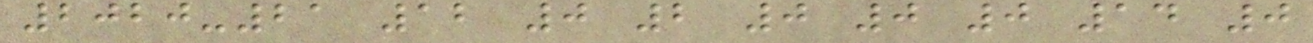2020-21 12 0 2 0 0 0 14 0
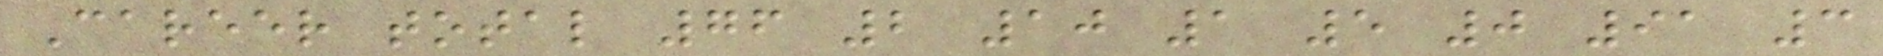Career total 76 2 10 1 5 0 91 3
